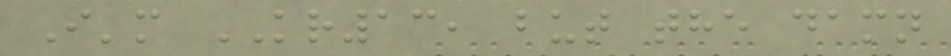I'm KR13, but the damn
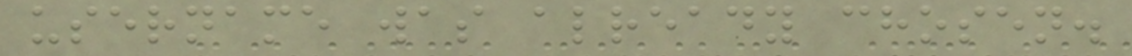username was already chosen.
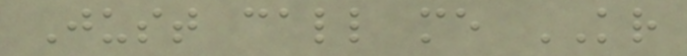Just call me KR
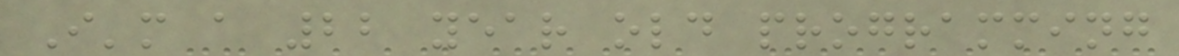I'm a 22 year old programming
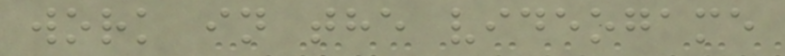work in the videogame
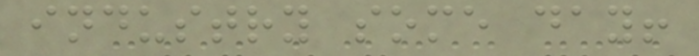industry some day!
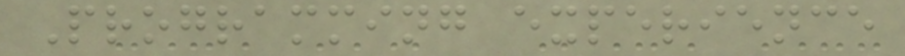Programming experience
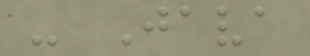- Java
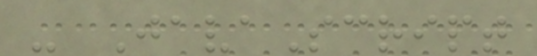- JavaScript
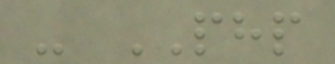- PHP
